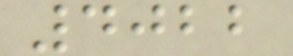4022
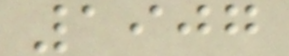1907
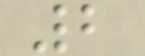2
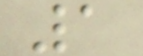1
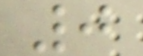0
